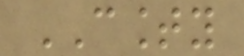COUNTY
